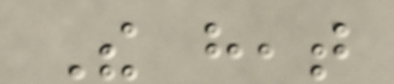The heat
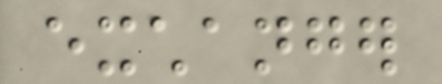exchanger
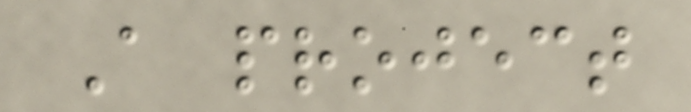A project
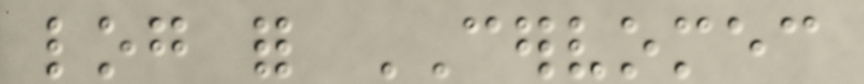log for CERVOMEC
